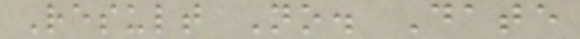Result No. Date
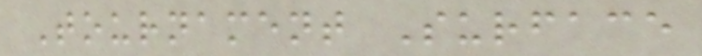Tournament Surface
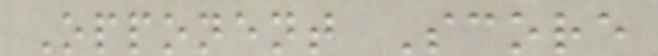Opponent Score
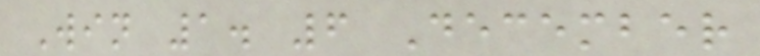Win 1. 6 December
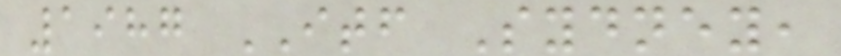1987 ITF Sydney,
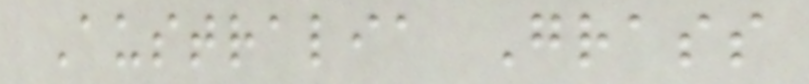Australia Grass
